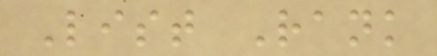List Rank
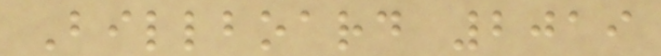Billboard 2019
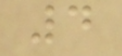4
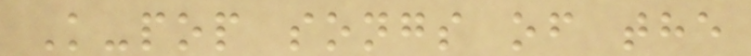K-pop songs of the
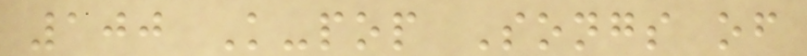100 K-pop Songs of
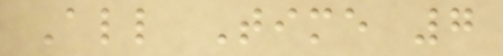All Time 7
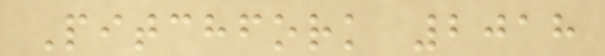Pitchfork 2018
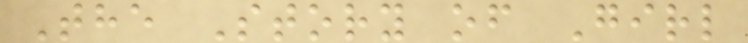The Story of Girl
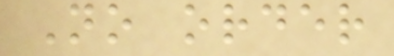No order
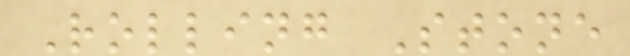Rolling Stone
